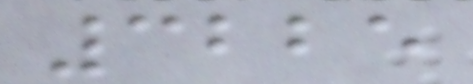3225
